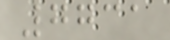7731
